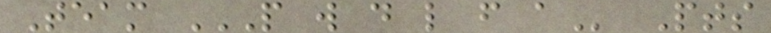Team P W D L F A Pts
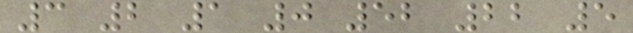3 2 1 0 52 22 5
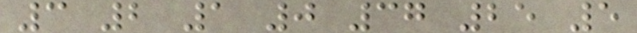3 2 1 0 37 25 5
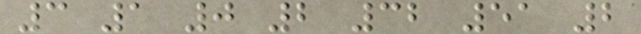3 1 0 2 32 51 2
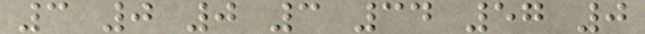3 0 0 3 34 57 0
